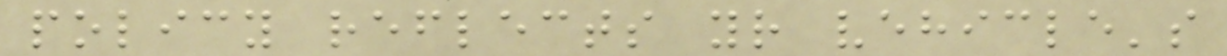policy reflects your vehicle's
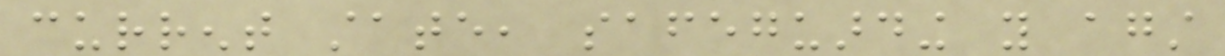current state, safeguarding you against
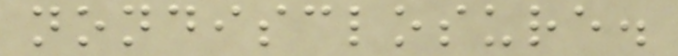nondisclosure.
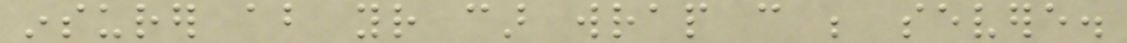insurer about your car wrap can be severe.
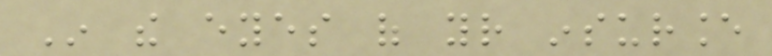In the eyes of your insurance
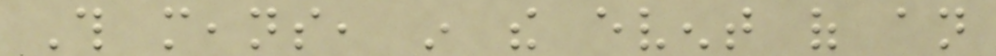This means, in the event of an
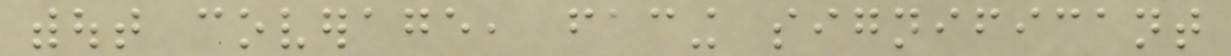without coverage, facing significant
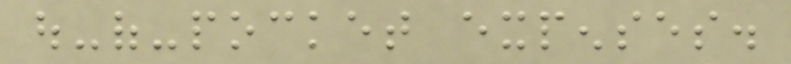out-of-pocket expenses.
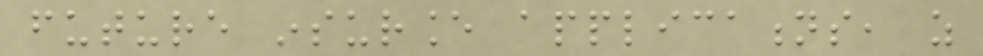future insurance applications, as
